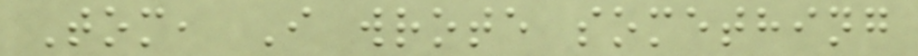Tom, I wrote something
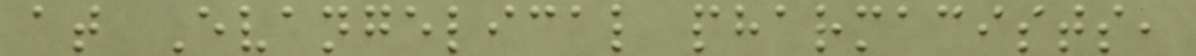at Evangelical pharmacists,
